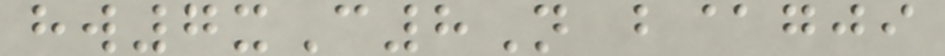hw7xC8N b@gji
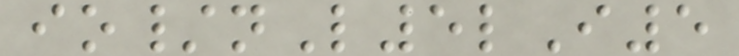io/nL5lI5
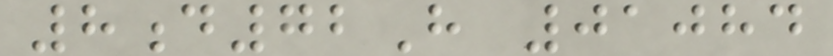8d72H 01084
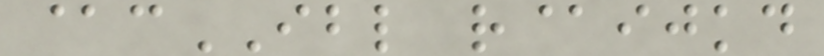@cIBL r@ijkd
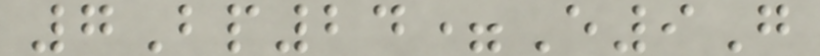7Bp24=E9G
